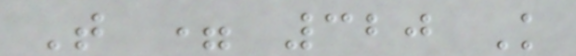T = 320 K
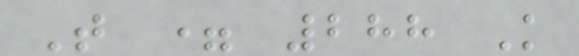T = 288 K
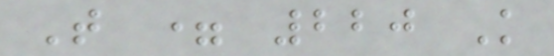T = 220 K
